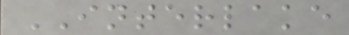INTERLAKE
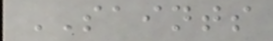SAINTS
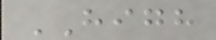HIGH
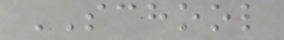SCHOOL
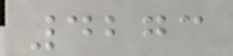4273
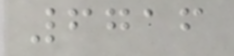6716
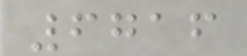6716
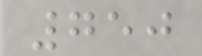750
